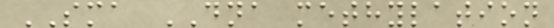SMA DNA methylation
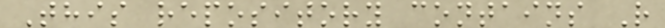This repository contains R
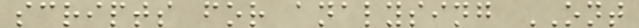scripts for analysing ONT
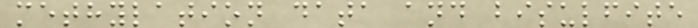methylation data and bisulfite
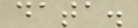data.
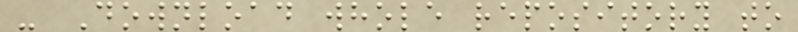- Download whole repository to
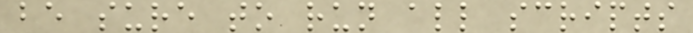be sure to run all scripts
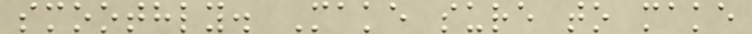smoothly. Make sure to make
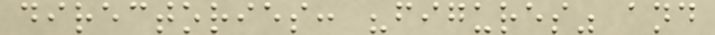directories: "figures" and
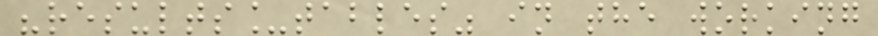"results_tables" in the working
